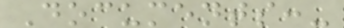Documents:-
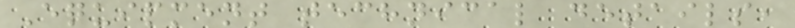Equipment technical details,
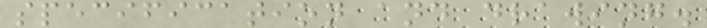specification and drawing.
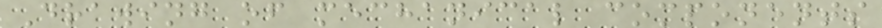Drawing of mechanical components
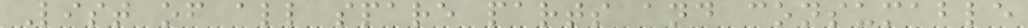List of all spare parts and consumable
